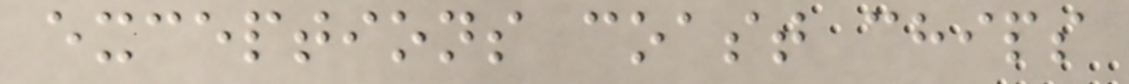exceptions coast chips
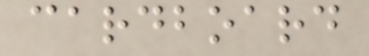cardboard
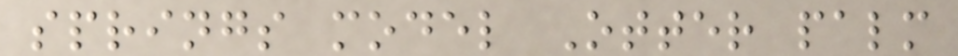springs model Otter palm
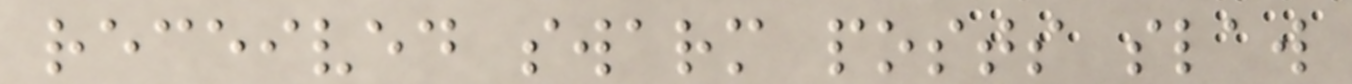received swarm posts slaw
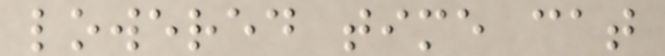lowered time cat
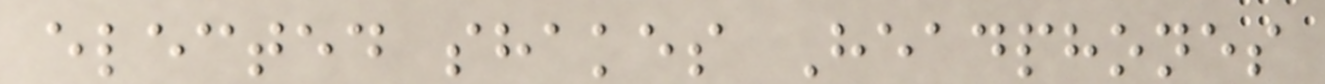elected shakes Headphones
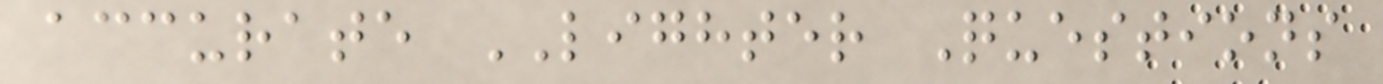accurate LIGHTER Questions
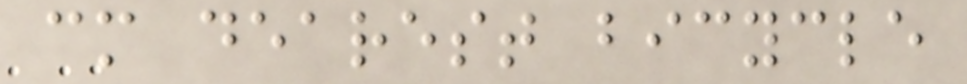cm dearest bicycle
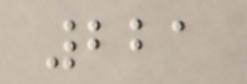221
